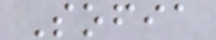Sofia
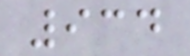934
